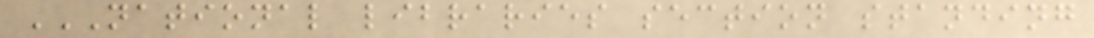NATIONAL LIBRARIES SECTION STANDING
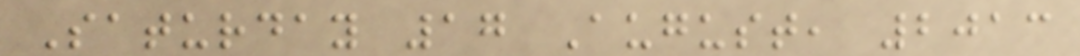Saturday 17 August, 2013
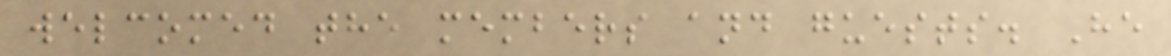welcomed the members and guests. He
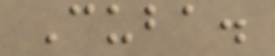Cuba.
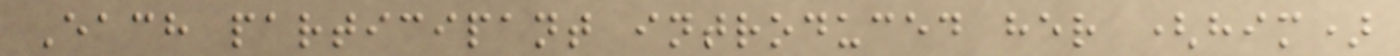Each participant introduced her (him)
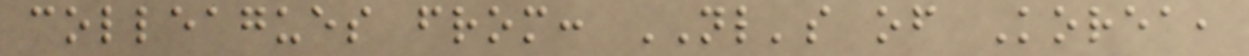colleagues from: NL's of Korea,
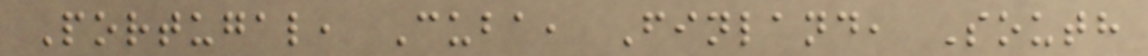Portugal, Cuba, Finland, South
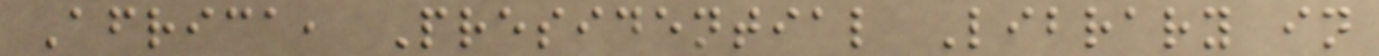Africa, Presidential Library in
